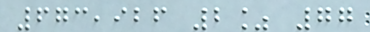673,926 2% 77
